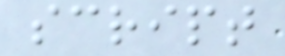script
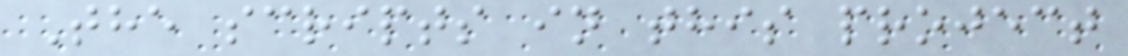The scripts in this project
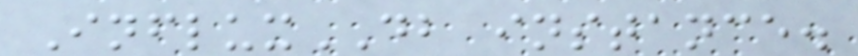InfluxDB instance.
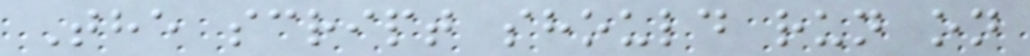The script should run on
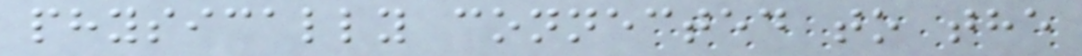physically connected to the
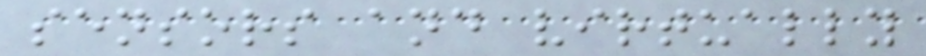sensors and virtually
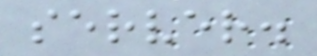server.
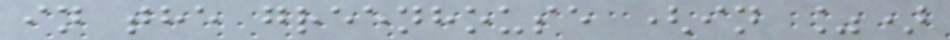in the greenhouse (in %)
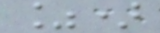%)
